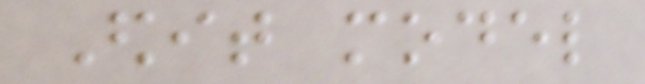Edit model
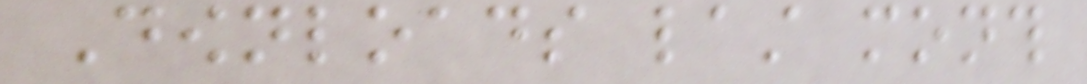Downloads last month
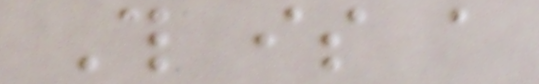This is a
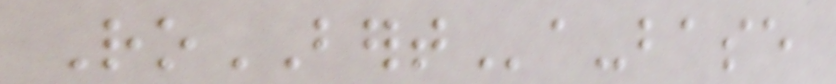RoBERTa-base
